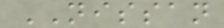NISSAN
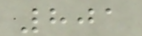801
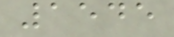1545
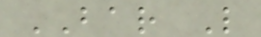BAR L
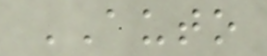AUTO
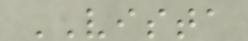VISTA
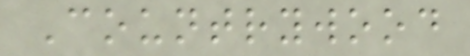Countrywood
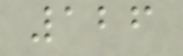126
